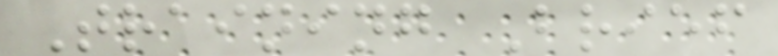Training Brief
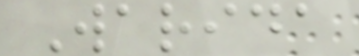Warida
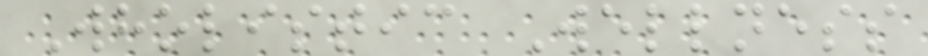Wholistic Wellness
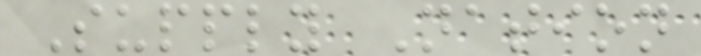Supply Nation
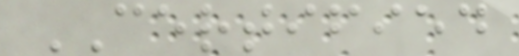CERTIFIED
